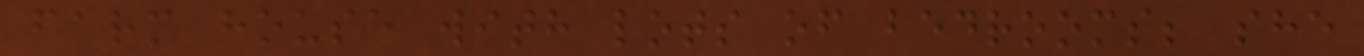farm house with lots of bedrooms; she
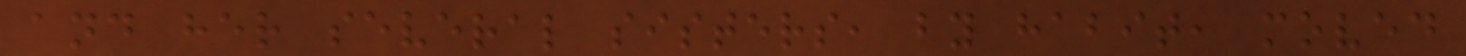and her several sisters, by habit, moved
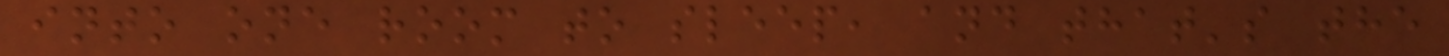into one room to sleep, and that's the
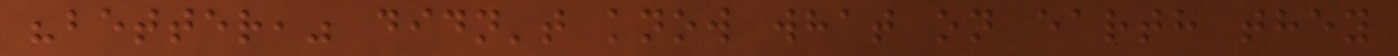"better," didn't know what on earth they
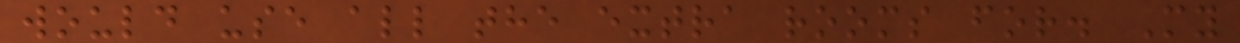would use all the extra rooms for. My
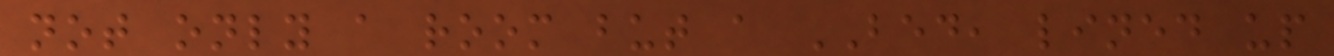not only a room but a BED, lined up
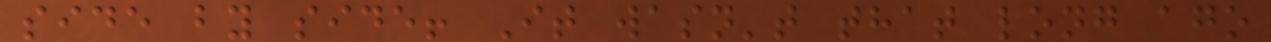side by side! It wasn't that long ago
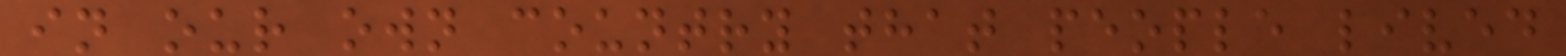in our own country that people lived
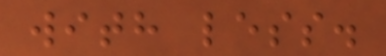with less.
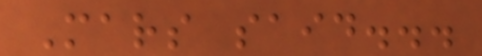Mars said...
